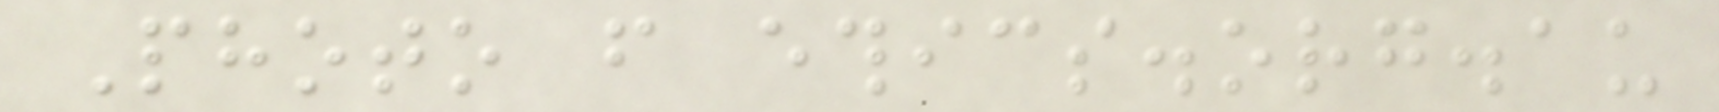Photo from ethics.org.au
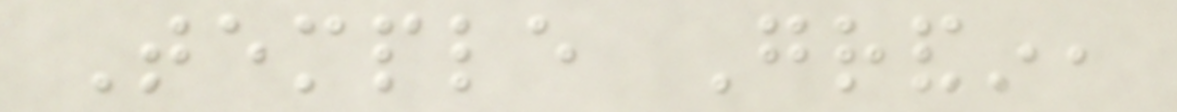Temple Grandin,
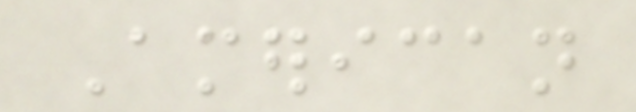American
